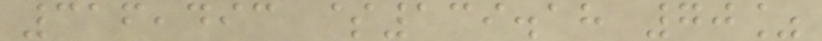316,493 $139.18 70%
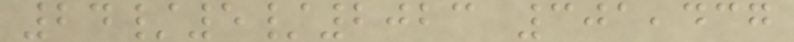24/5/2023 301,437
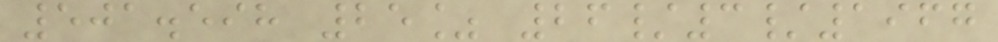501.598 25% 26/3/1967
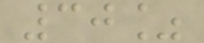30%
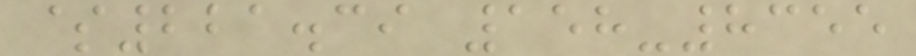$221.39 158-8355
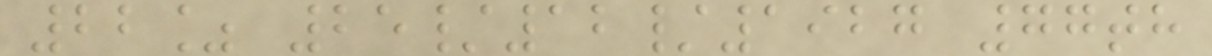22% 25/12/1927 77th
